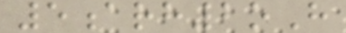5arh2oH
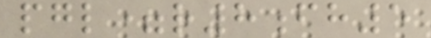pgl=r8fh5
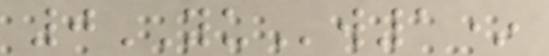0YUw1*
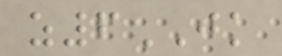z6JK
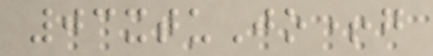03xtuJo+g
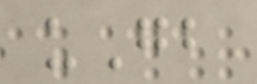uGb
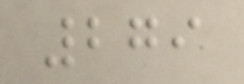279
